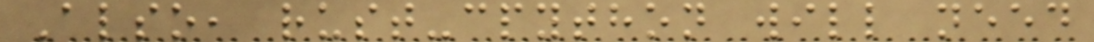Also, rust-cpython will need
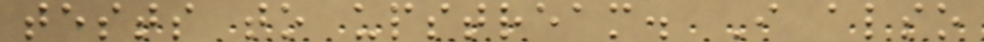tests to upstream. I also
